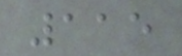115
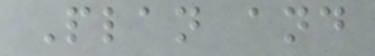Plan and
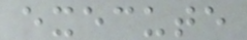execute
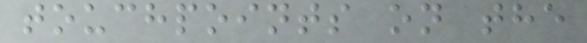touchpoints on the
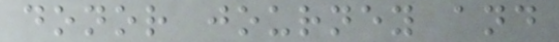donor journey and
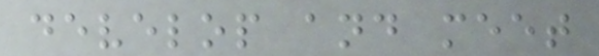develop and meet
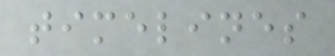timelines
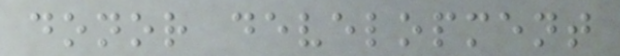donor development
